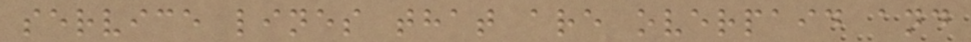service lines that are overpaid and
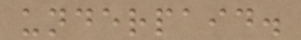underpaid.
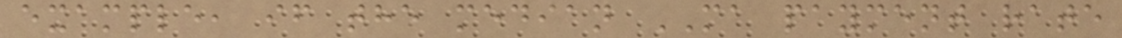example, if the median MA payment rate
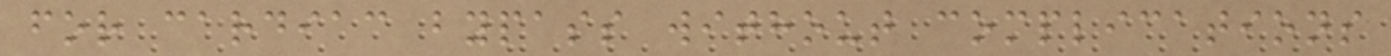for cardiac bypass without complications
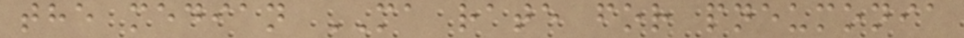the median MA rate for pneumonia
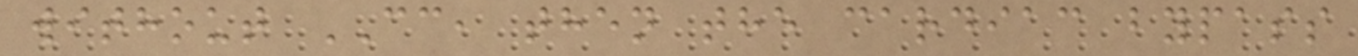without CC, then the cardiac bypass
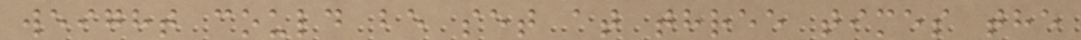weight could be set at three times the
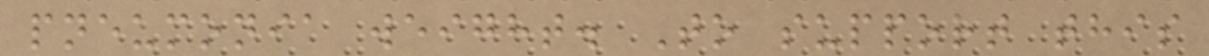pneumonia weight. To support this
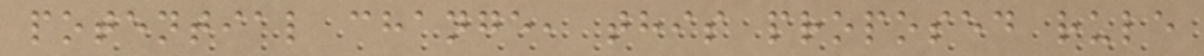potential change, this proposed rule
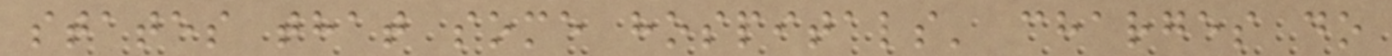states that some hospitals' charges do
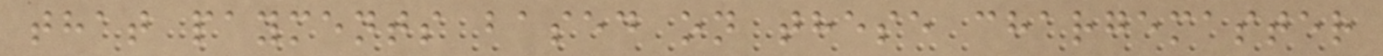that payments based on these chargemaster
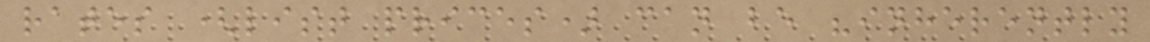rates (list prices) can be "inherently
